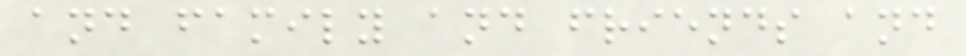and family and friends and
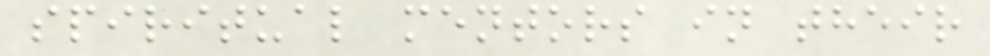spiritual mentors in their
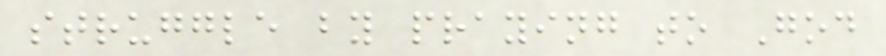struggle by praying to God
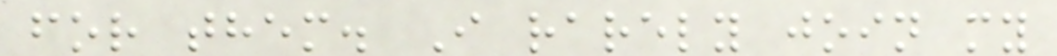for them. I rarely join my
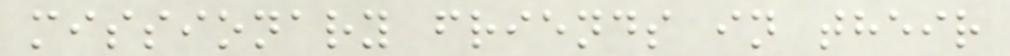missionary friends in their
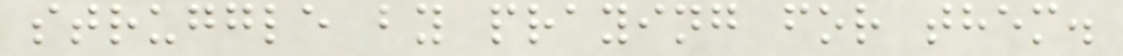struggle by praying for them.
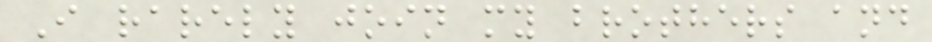I rarely join my brothers and
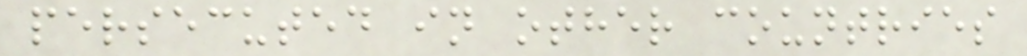persecuted in other countries
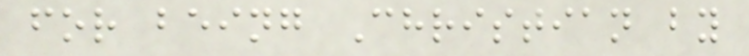for being Christian by
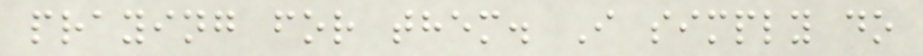praying for them. I simply do
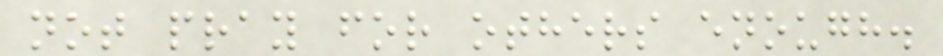not pray for others enough.
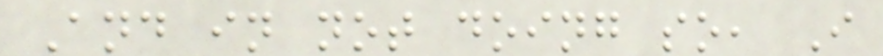And in not doing so, I
